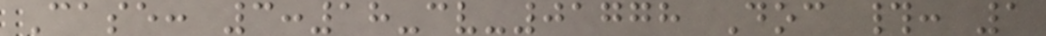Case: 3:18-cv-01778 Doc #: 1
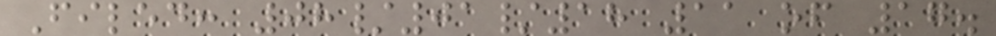Filed: 08/01/18 11 of 17.
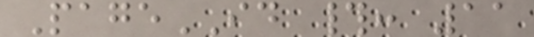PageID #: 11
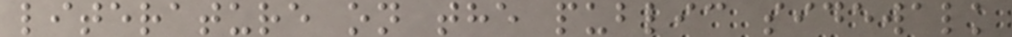literature on the public sidewalk
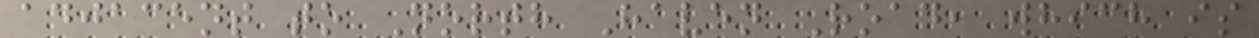adjacent to North Haven Road, which is
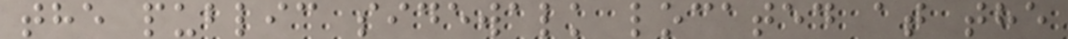the public sidewalk located at the
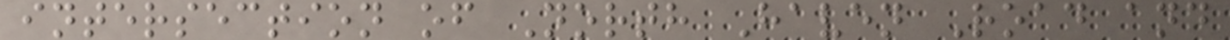intersection of North Haven Road and
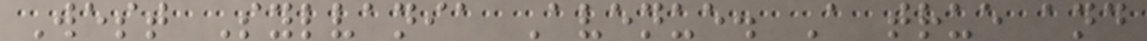West Sylvania Avenue. A true and
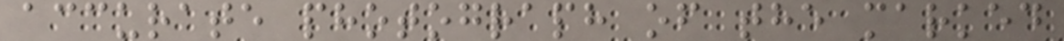accurate photograph of the marked
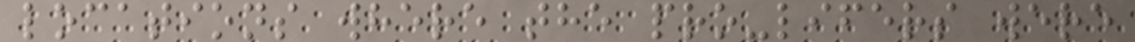locations where the pro-lifers were
